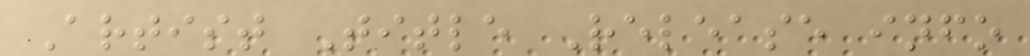Artist Title Release info
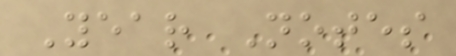Year Notes
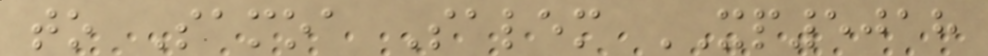to Samoa Salem XP5018
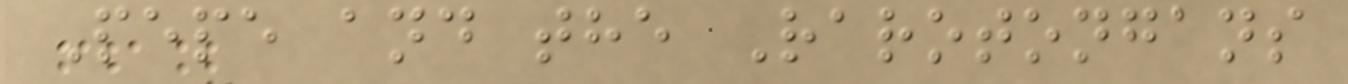Pepe and the Rarotongans
